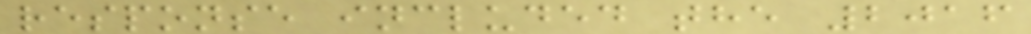response included the 2016
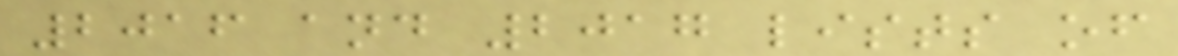2016 and 2017 lists of
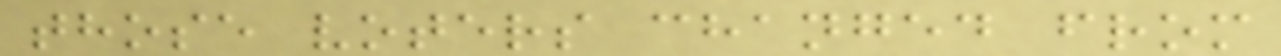those voters changed from
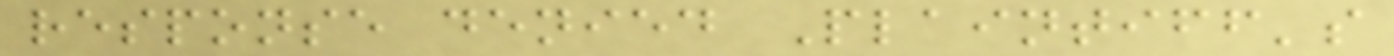response denied Plaintiff's
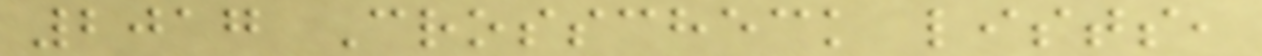2017 Crosscheck lists,
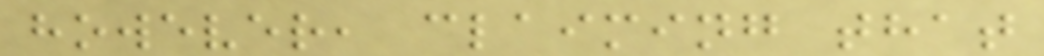however, claiming that
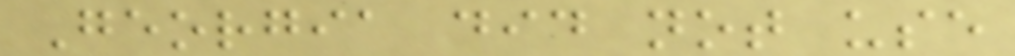Georgia did not use
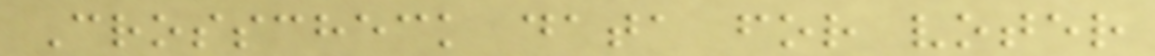Crosscheck data for voter
